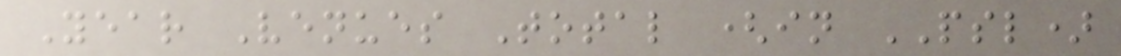Year Venues Total (in PSL)
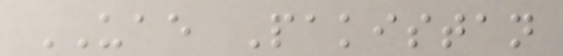UAE Pakistan
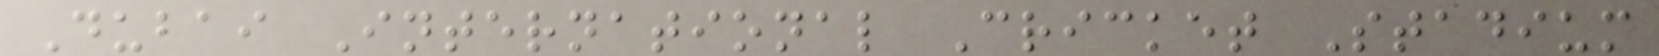Dubai International Cricket Stadium
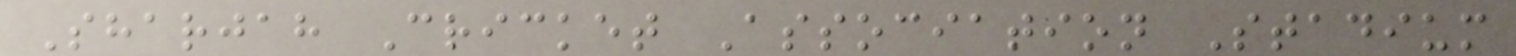Sharjah Cricket Association Stadium
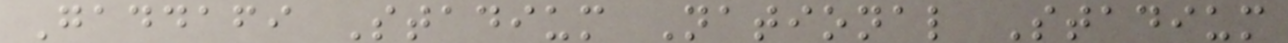Gaddafi Stadium National Stadium
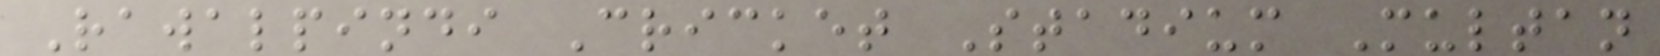Rawalpindi Cricket Stadium Multan
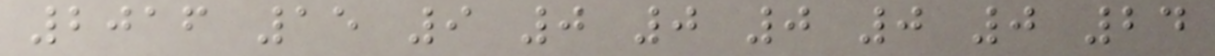2016 15 9 0 0 0 0 0 24
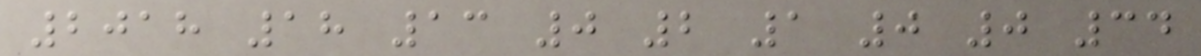2018 18 13 0 2 1 0 0 34
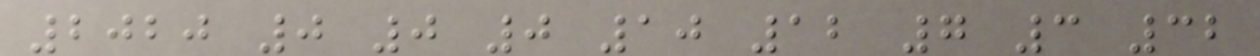2020 0 0 0 10 12 7 3 32
